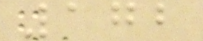172
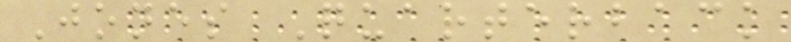Jones Quarterback
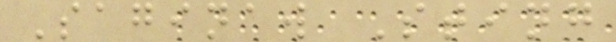Saginaw Sting
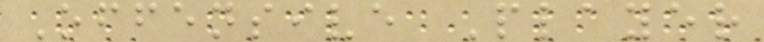Offensive Player
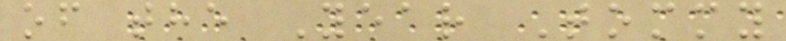of the Year Tommy
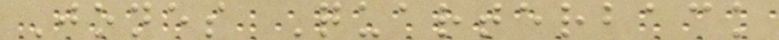Jones Quarterback
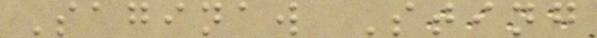Saginaw Sting
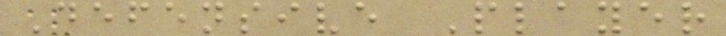Defensive Player
